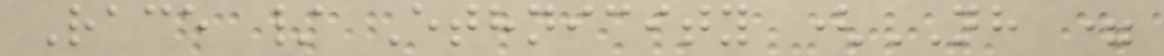Race / Ethnicity (NH =
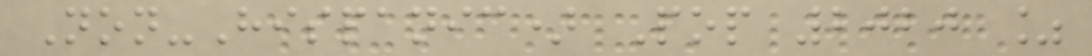Non-Hispanic) Pop 2020 %
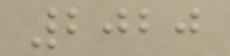2020
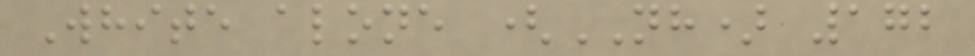White alone (NH) 172
